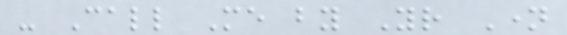- Call Me by Your Name
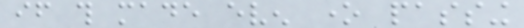if this made even one passing
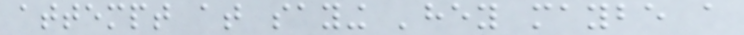attempt at saying 'hey maybe a
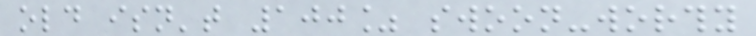old isn't 100% swoon-worthy
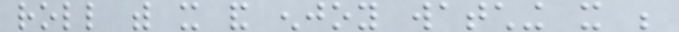roll with it and enjoy watching it be
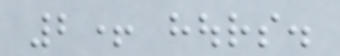2+ hours.
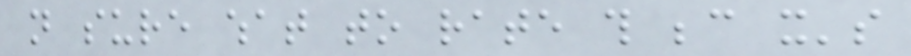not sure what to rate this because it's
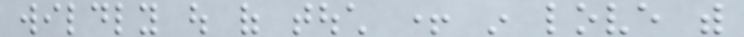wildly out of touch + in love with
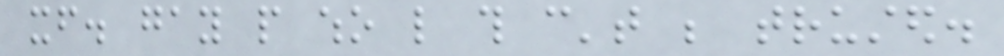itself. gay people who like this can't be trusted.
